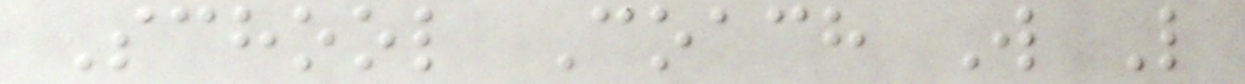School Coach W L
